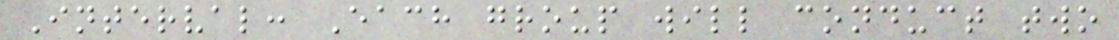Interval: Each group will conduct two
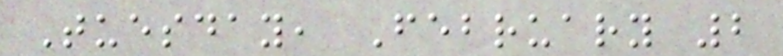Tuesday, February 2
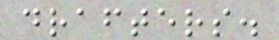drafters.
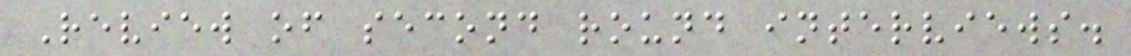Review of second round interviews.
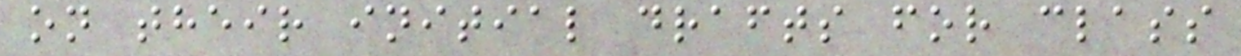on their initial drafts for class
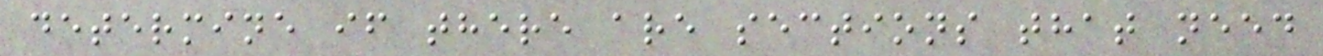determine if there are sections that need
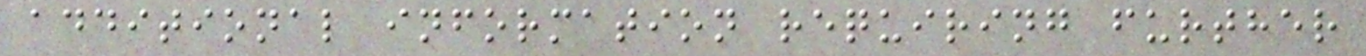additional information requiring further
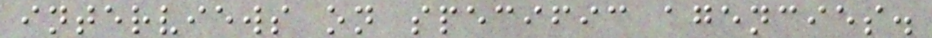interviews on specific agencies.
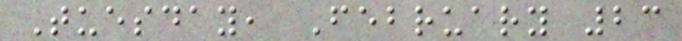Tuesday, February 23
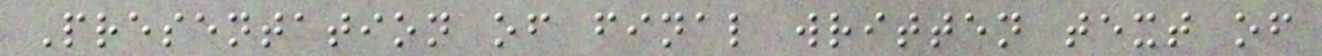Presentation of final written text of
